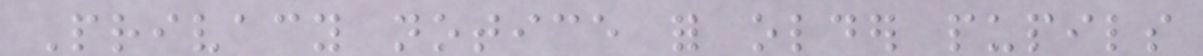Privacy notice for older pupils
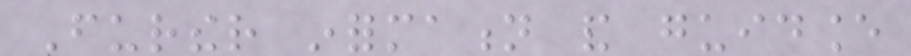Further information and guidance
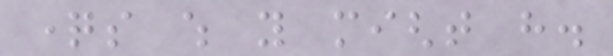questions which you might have.
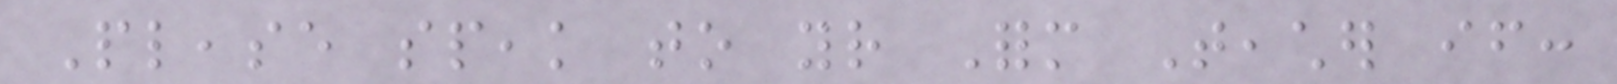Please speak to your Form Teacher if:
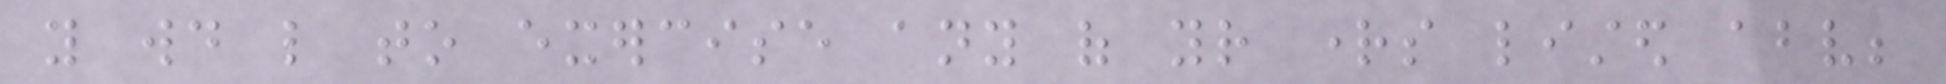you would like to exercise any of your rights listed above;
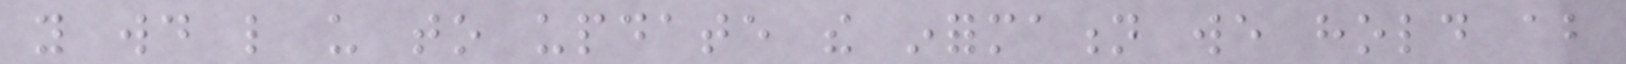you would like us to update the information we hold about
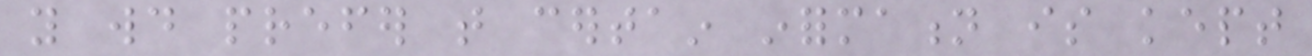you would prefer that certain information is kept
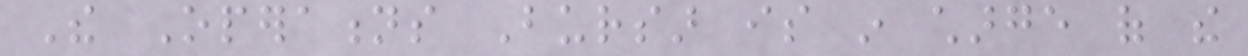The Operations Bursar is in charge of the
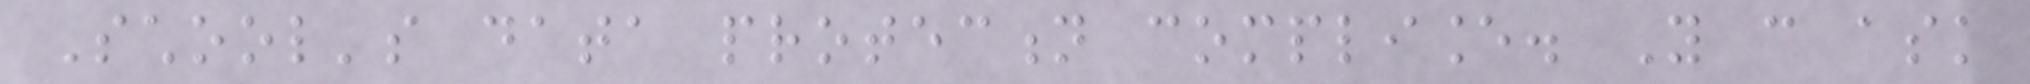School's data protection compliance. You can ask
